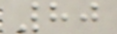80
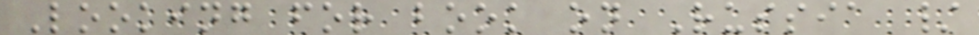Looking for book on Russia /
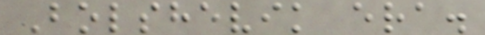Bolshevik era.
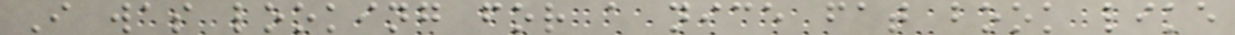I was looking for a nice fat book like
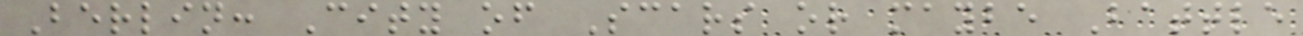Berlin: City of Scars or maybe Battle
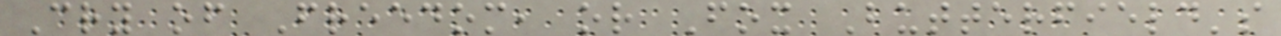Cry of Freedom, or Fox Butterfield's
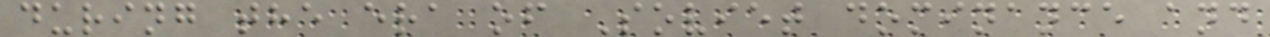during the era of Soviet dominance and
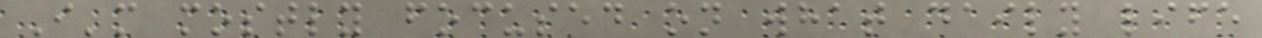I'm mostly focused on what daily life
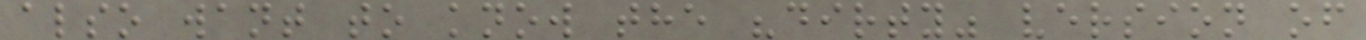also want to know the "dirty" version of
